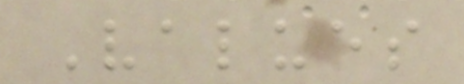Values
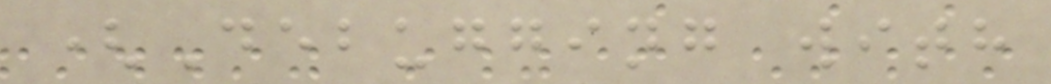(Debugging with
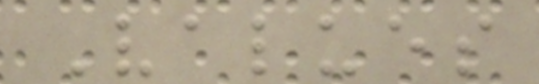Values
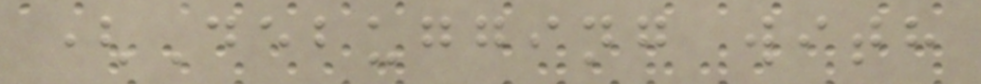(Debugging with
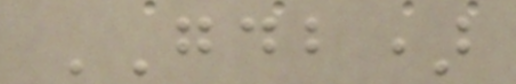GDB)
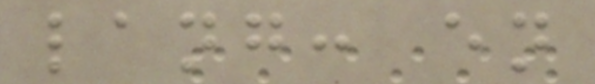lang: en
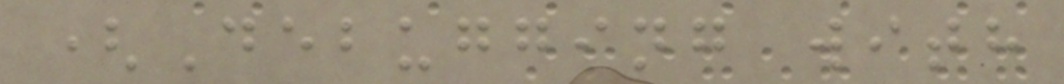(Debugging with
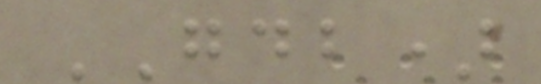GDB)
